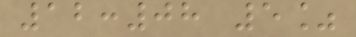12:08 5%
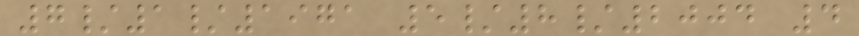7/1/1971 5/8/2004 4
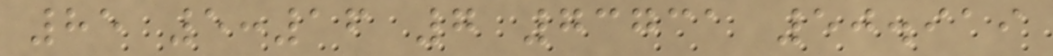85 5:16 7 73731 50.919
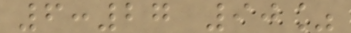6:27 90%
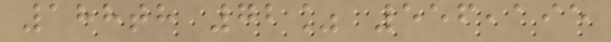188th 72% 556,195
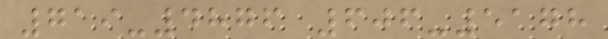719-4876 606-5178
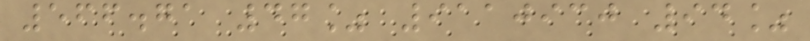566.71 47% 9110930 94%
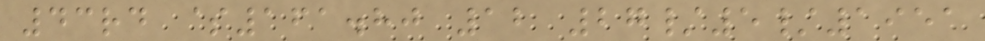43rd $161.80 12 27/5/1951
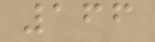166
